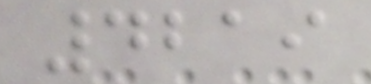4219
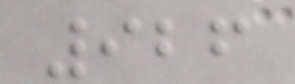926
